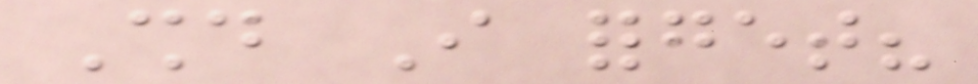Should I forget?
